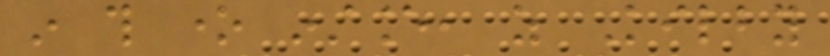in this one instance, as Kilby
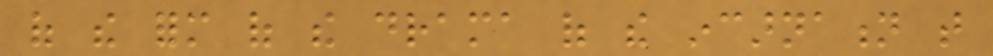of the form of the drama of the incarnation that
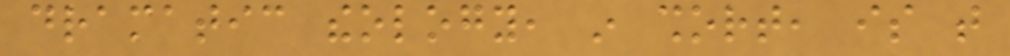dramatic theology, in short, is that
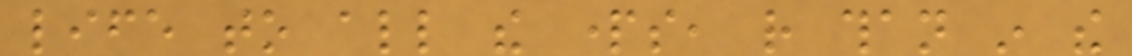life to all the parts, rather than in the
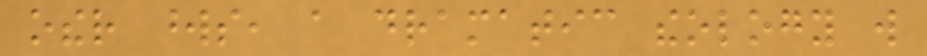other words, a dramatic theology will
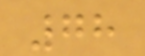78
